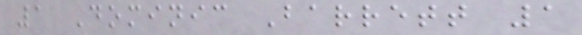1 Dominic Barrett 1
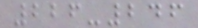226-246
